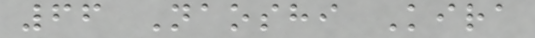66 Naoshi Kira
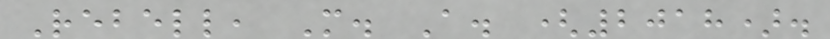Rebell, M. A. (2018).
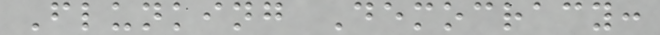Flunking Democracy:
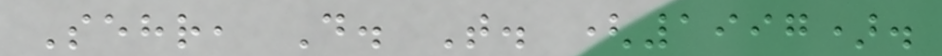Sehr, D. T. (1997).
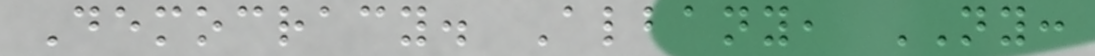Democracy. Albany, NY:
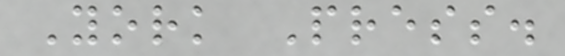York Press.
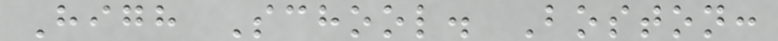High School. Boston:
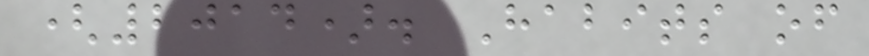(2014). Habits of
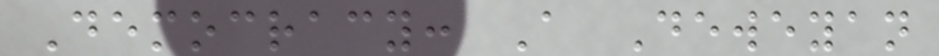Democracy: A Deweyan
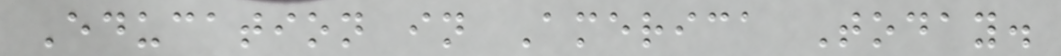Education in America Today.
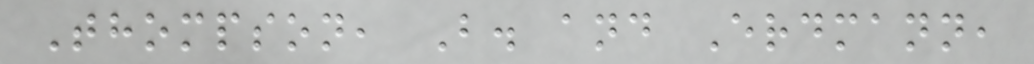Thompson, B. and Erdmann,
